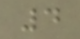4
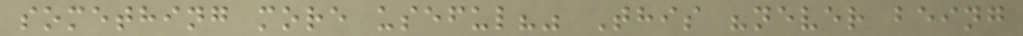something more useful?" This "never being
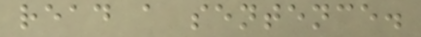read a sentence.
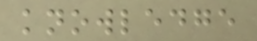knowledge
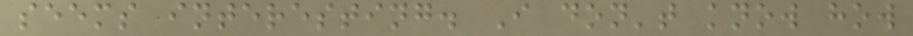seems interesting. I don't know how
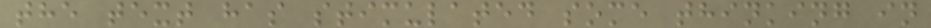the text has stimulated some thinking in
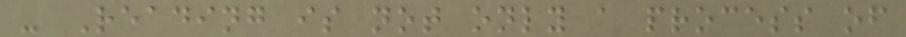- Reading is not only a process of
